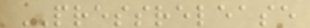PRESSRELEASE
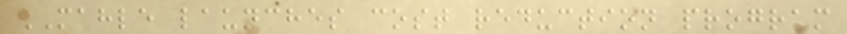MAHLE launches cost reduction program
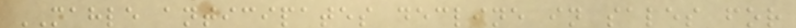MAHLE anticipates decline in sales for
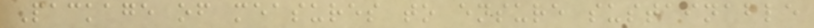Package of measures to ensure sustainable
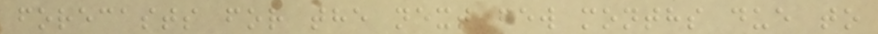forecasts for the next few months due to
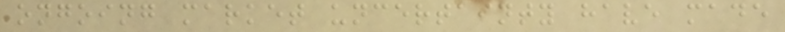ongoing market uncertainty have made
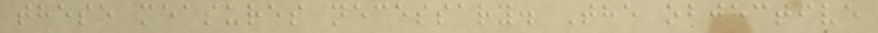these measures necessary. The objective
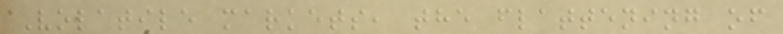Volatile markets, the flattening of
